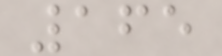165
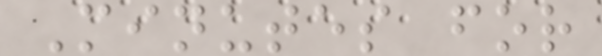Minutes for
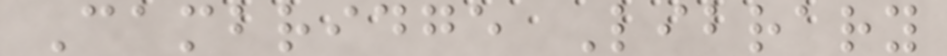Cambridge Library
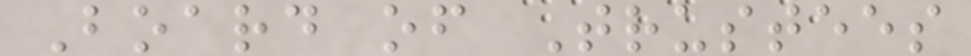Board of Trustees
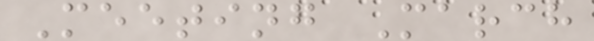Meeting March
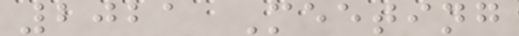2021 Meeting
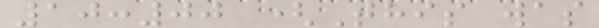10:00 (This was
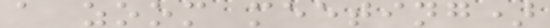a zoom meeting)
